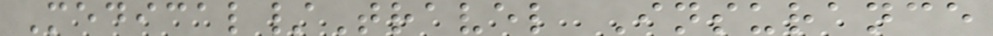Medical/Travel Insurance
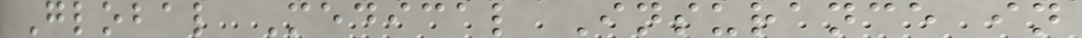Global Medical Insurance in
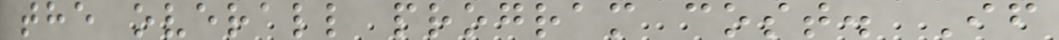the overall program cost. If
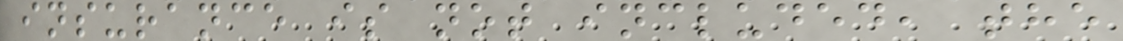insurance is not included, the
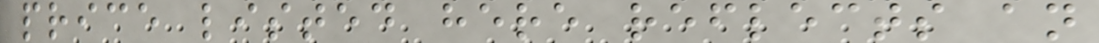price listed here reflects an
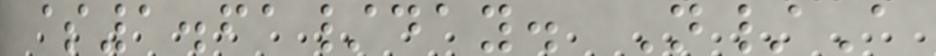$1.61/day. N/A
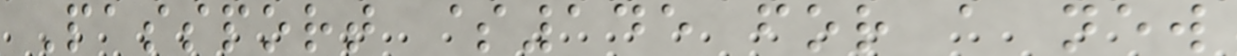Passport $145 for a new
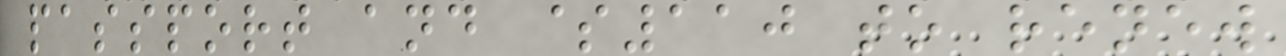passport and $110 to renew
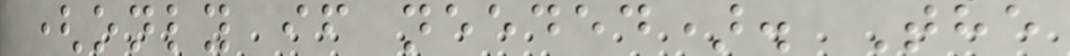(only if needed). The
